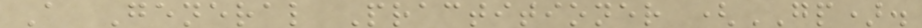A General Practitioner (GP).
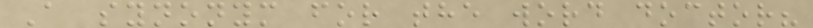A synonym for the word doctor?
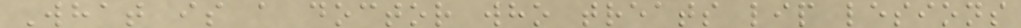What is a doctor who treats lip lesions
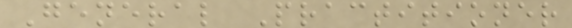General Practitioner
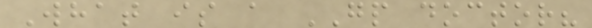What is a GP doctor?
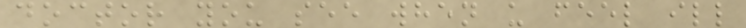doctor you see when u feel ill
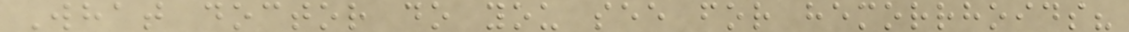What doctor do you see for hemorrhoids?
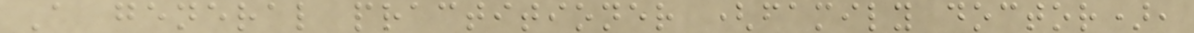A general practitioner (family doctor),
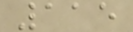115
